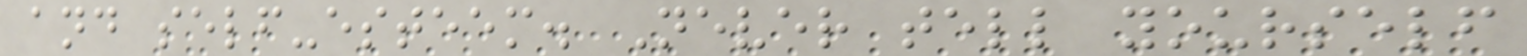and self-esteem. Never tell yourself
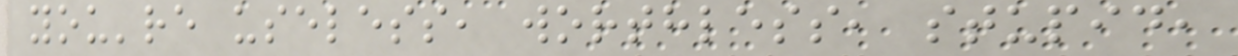you're useless, worthless, stupid,
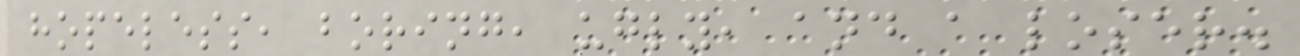hopeless, boring, ugly, and a loser.
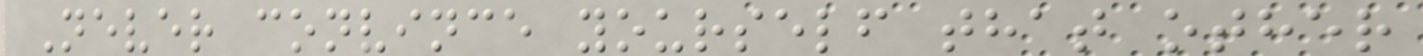Never convince yourself that other
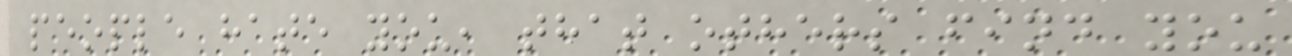people hate you, that others find you
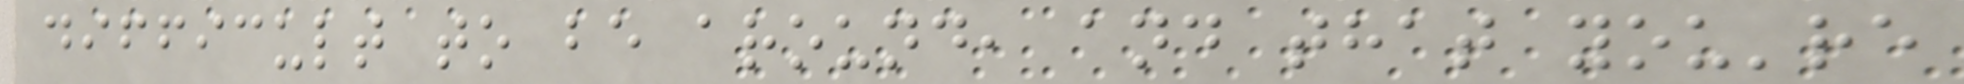difficult to be around, and that you're
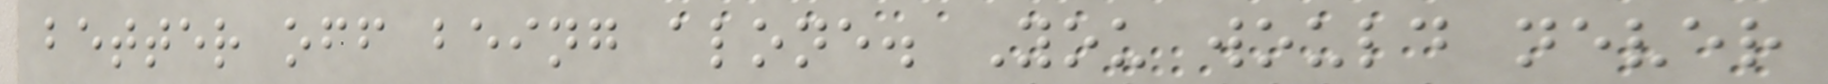better off being alone. You would never
